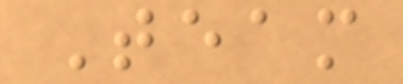Team
